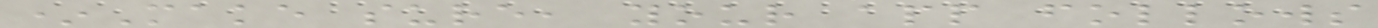*Make sure, your app follows
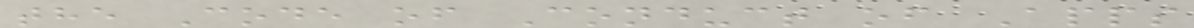the Code of Conduct of Apps
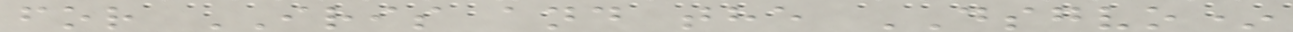for IRIS and the DSGVO*
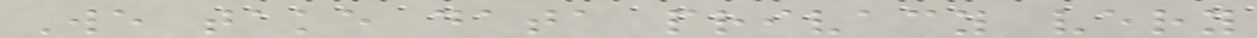We take data privacy very
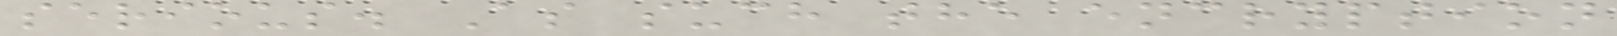serious. As such the encryption
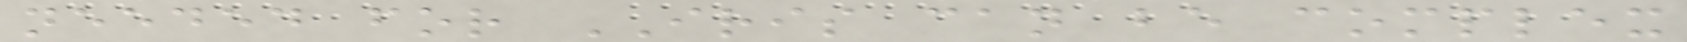needed for IRIS can be complex
